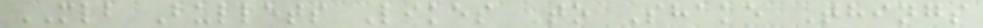MLB Bullets Likes To Shake Things
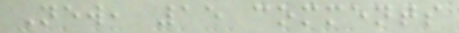New, 15 comments
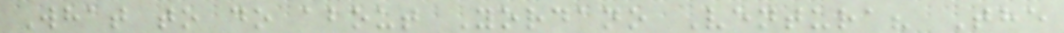What to do about Yordano Ventura? The
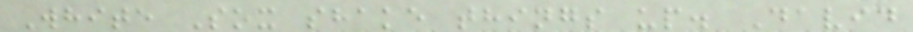White Sox shake things up. David
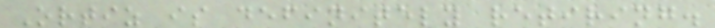Ortiz is definitely retiring.
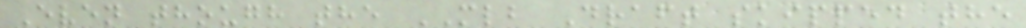Even though the MLB Draft skipped the
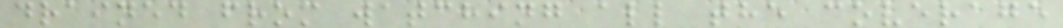drained from watching all the coverage
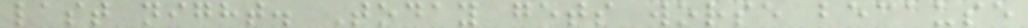last night. Today gets worse because
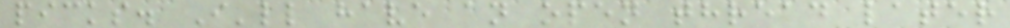picks. I'll have an open thread later
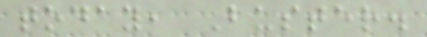today, Buster.
